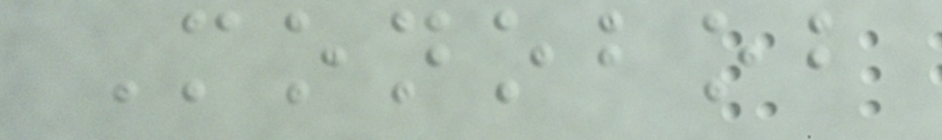Monobob
